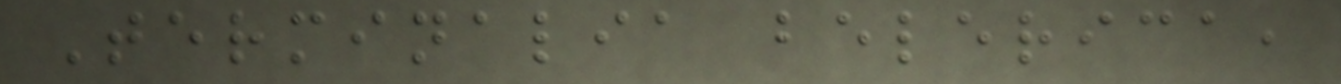Terminalia belerica,
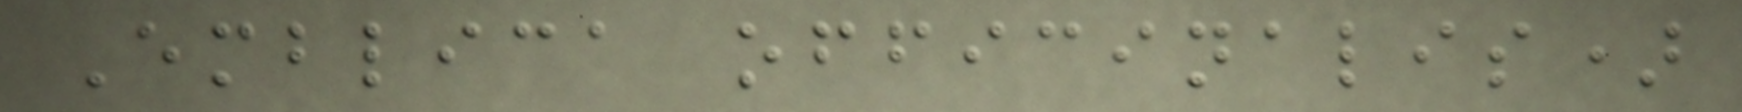Emblica officinalis)
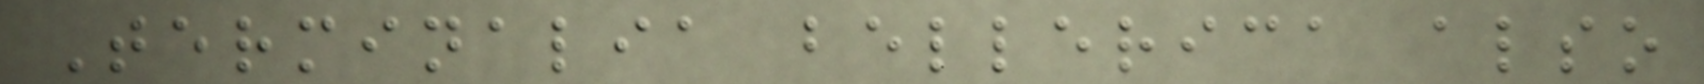Terminalia bellerica also
